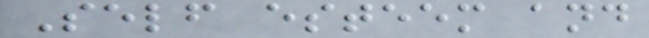Self esteem and
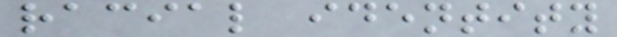racial identity
